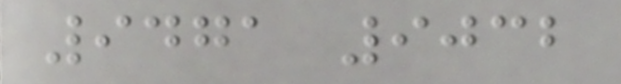9471 9032
